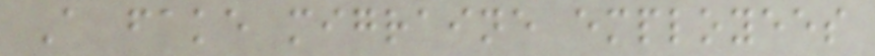A fake migraine employees
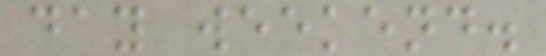day weekend.
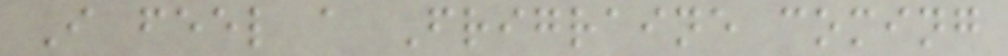I feel a Frigraine coming
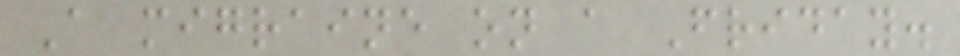A migraine on a Friday.
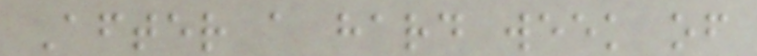After a hard week of
